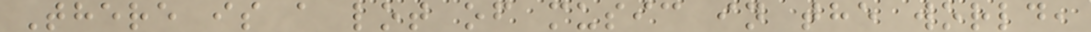There is a lot of music in the world,
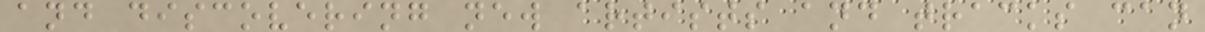and discovering new artists and tracks can
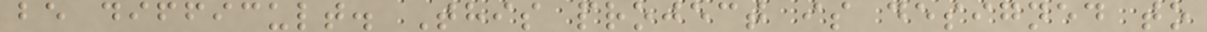be difficult. This project is designed to
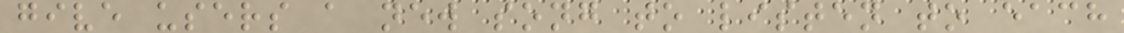give users a new song to listen to each
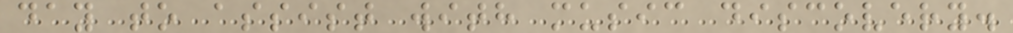day to assist with music discovery.
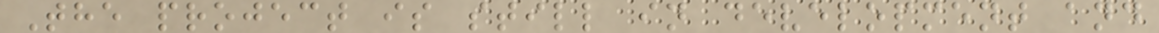The project is still in development and
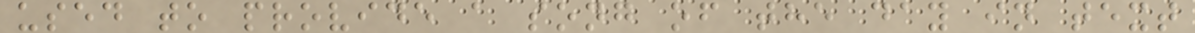used to provide a song of the day in text
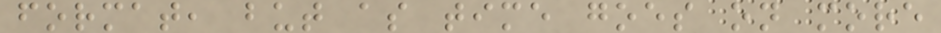format, but as time goes on more
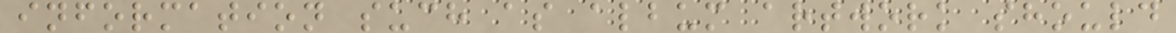information such as album artwork should
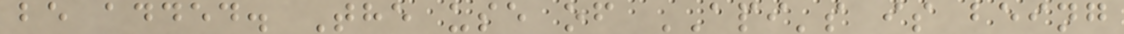be added. The use of API's is being
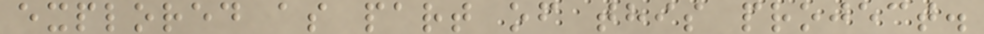explored as part of this project.
